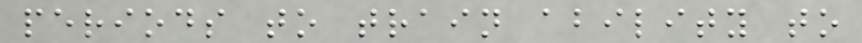periods to train ability to
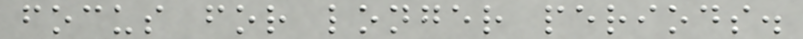focus for longer periods.
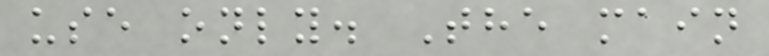use only. The main
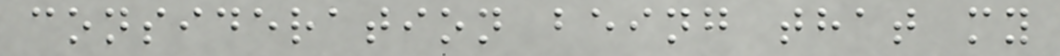consideration being that my
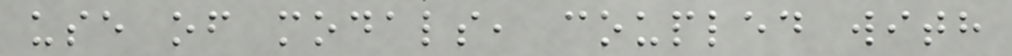use of modals, coupled with
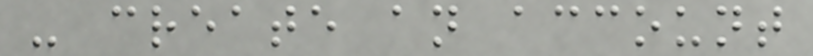- create an account
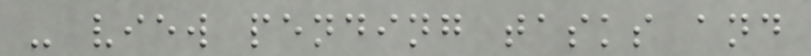- view pending tasks and
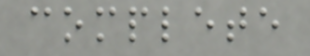complete
